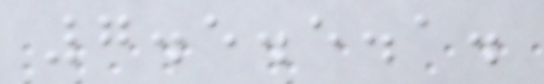7.5.5.1.
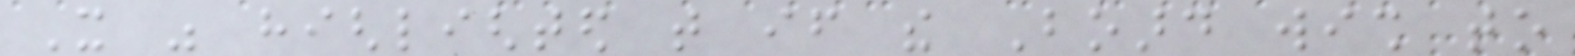It was highlighted that if the Board wish to
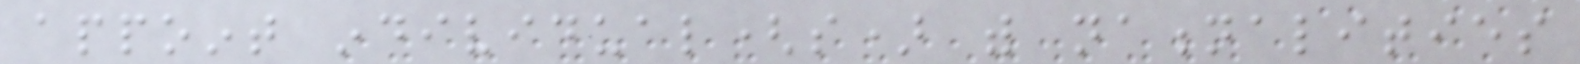appoint individual(s) with nationalities
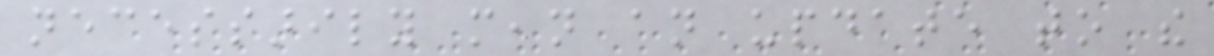necessarily mean an update to the
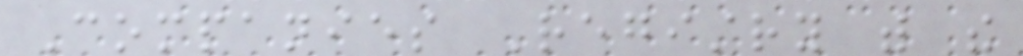Companies Registry with the
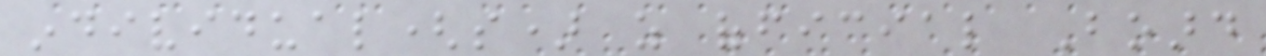individual(s) as official Board
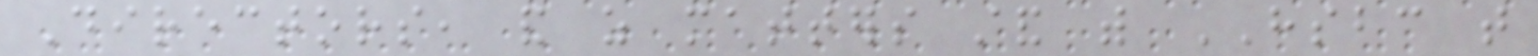Directors, and as matters stand with HSBC that
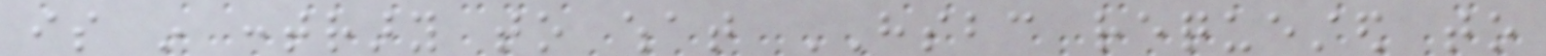is in contrary to what HSBC requested to
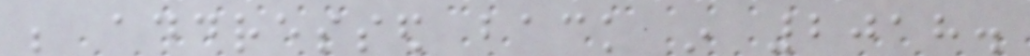be addressed back in 2018.
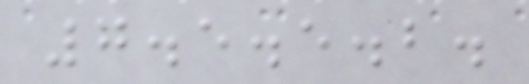7.5.5.2.
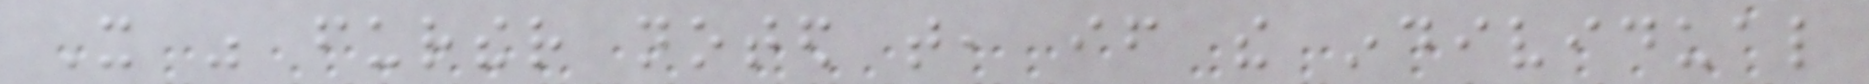It was further noted that, if the individual
